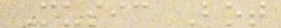Music Bot
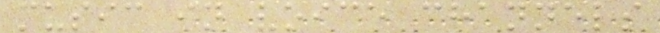music in voice channels
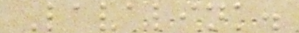Lavalink.
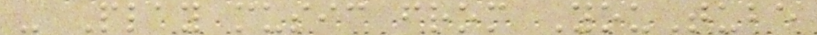- Play music from YouTube
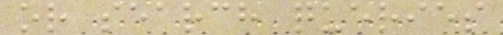or search queries
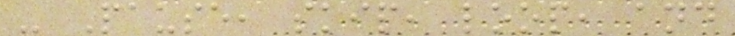- Pause, skip, loop, and
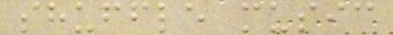shuffle music
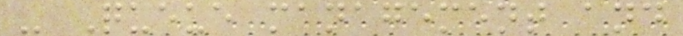- Queue management and
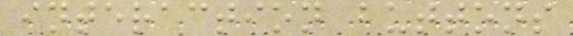interaction buttons
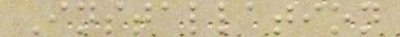Installation
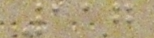117
